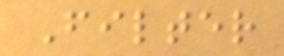Filter
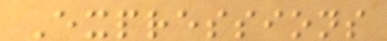Expressions
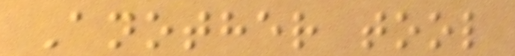Another tool
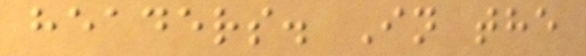headers. In the
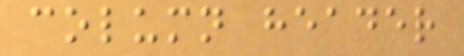column header
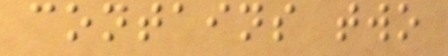contains two
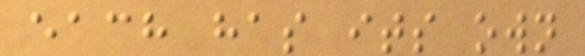each has its own
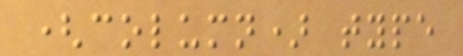(column) type
